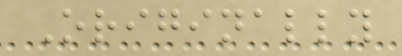Originally
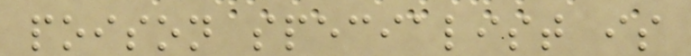poison specialist is
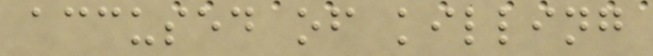accused of killing
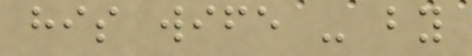his wife - by
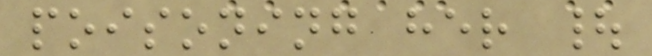poisoning her |
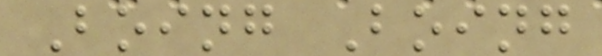Boing Boing
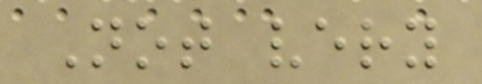Not very
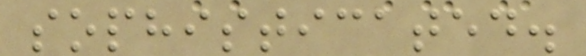sophisticated.
